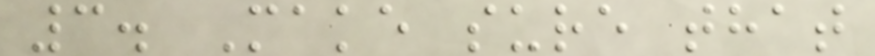3. Make sure that
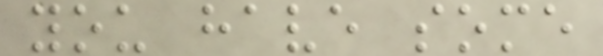you have some
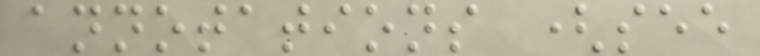annotations (see
